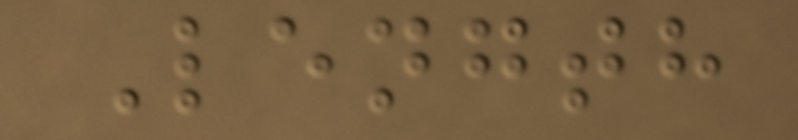Length
